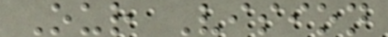Our Vision
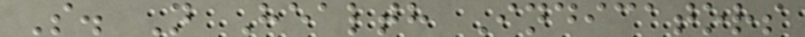S. N Health Indicators
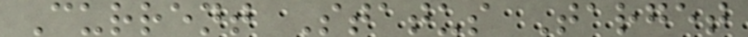Current Status Target
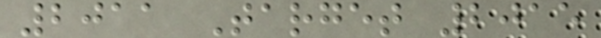2011 Target 2015
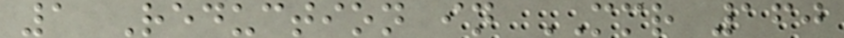1 Reduction in MMR 160
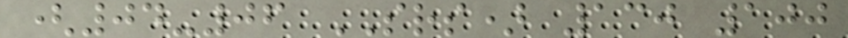(04-06 SRS) 130 100
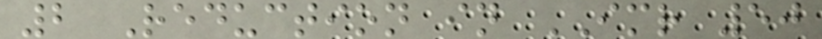2 Reduction in IMR 50
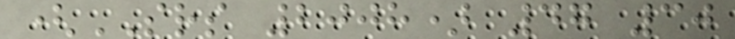(SRS 2008) 47 30
